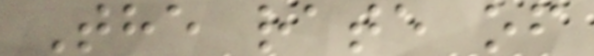The rate of
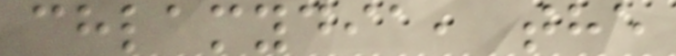chlamydia, the
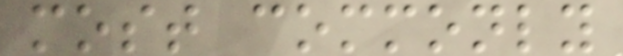most commonly
